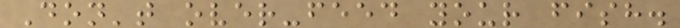Don't over-feed your fish.
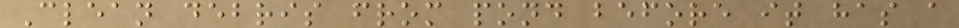Clean debris from pond before it has a
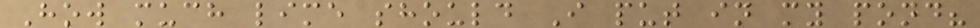How much lime should I put in my pond?
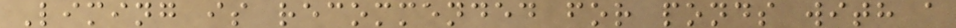Liming is recommended for ponds with a
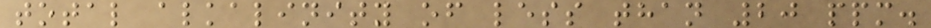total alkalinity of less than 20 ppm.
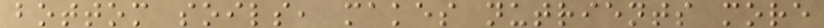bottom soils, makes nutrients more
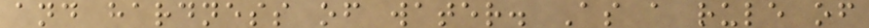and hardness of water. As a rule of
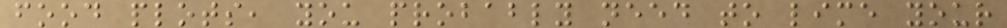food plots, you probably need to lime your
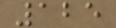125
